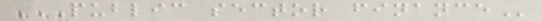PUBLIC SECTOR FINANCE
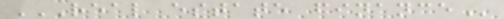REAL ESTATE FINANCE
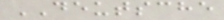DEUTSCHE
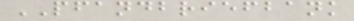PFANDBRIEFBANK
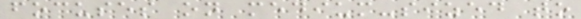focuses on medium-sized to
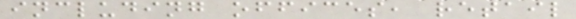including offices, retail
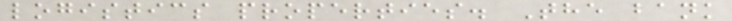logistics properties. The bank
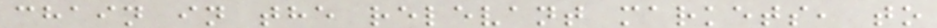chain in the relevant markets, to
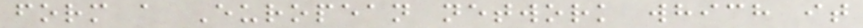form a European network which it
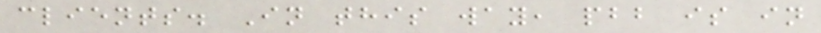clients. In this way, pbb is in
